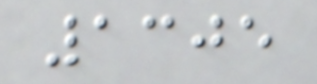1305
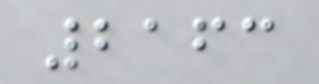2163
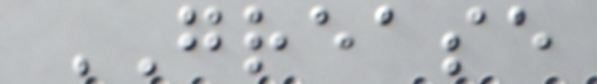GREASE
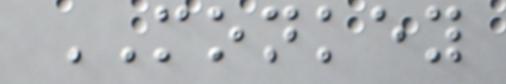MONKEY
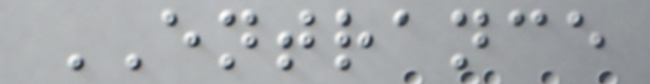ENTRANCE
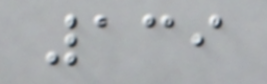139
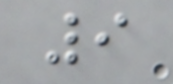9
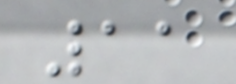11
